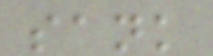sank
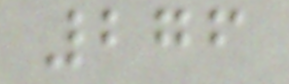276
